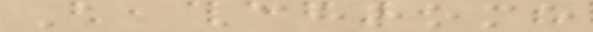A Chrome
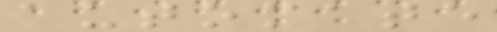automate
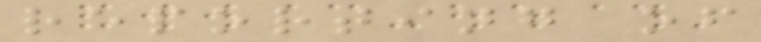reporting of
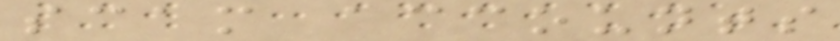scam accounts
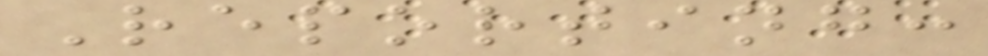Reporting:
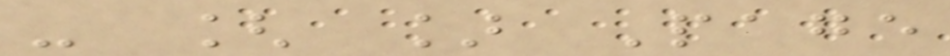- [ ] Page
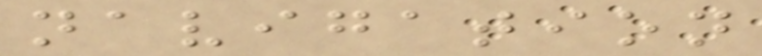navigation
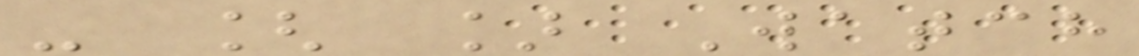- [ ] Watch
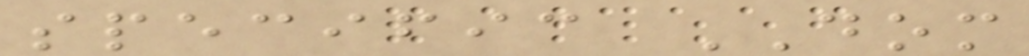specific DOM
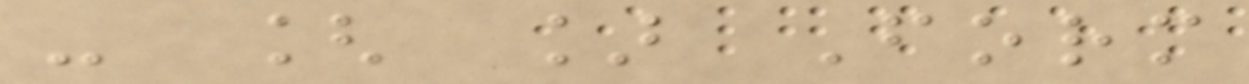- [ ] Form
